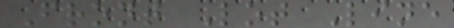Front Lot Line
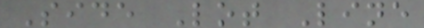Side Lot Line
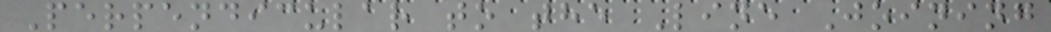Perpendicular to the Line Joining
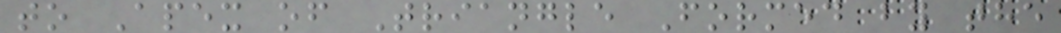to Apex of Triangle Formed by the
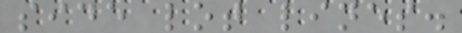side lot lines.
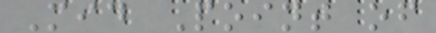Mid Point of
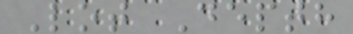Lot Depth
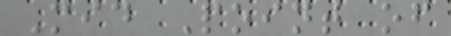Mid Point of
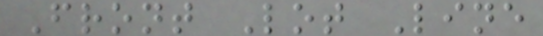Front Lot Line
